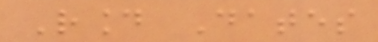Round Dates
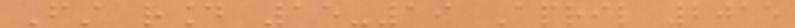First round 15-19 April 2015
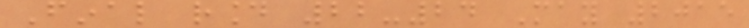Final round 22-24 May 2015
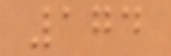174
